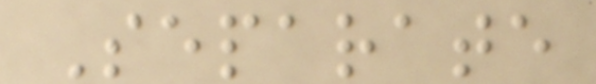Separate
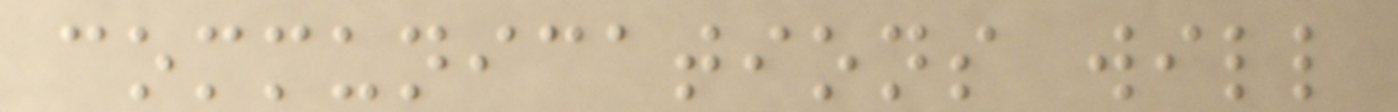communications will
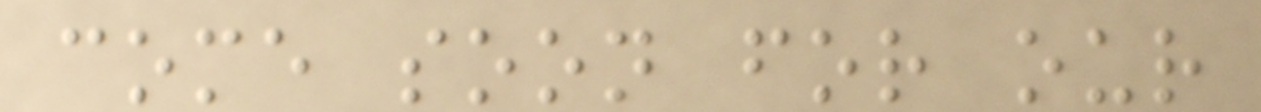come soon for our
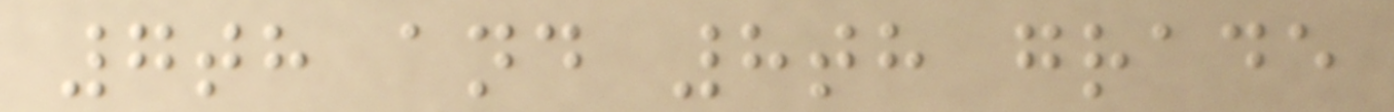7th and 8th grade
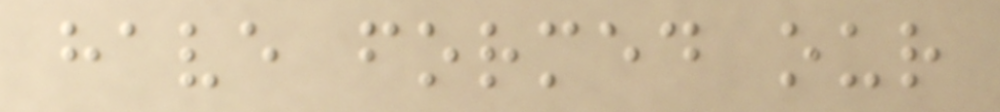have formed our
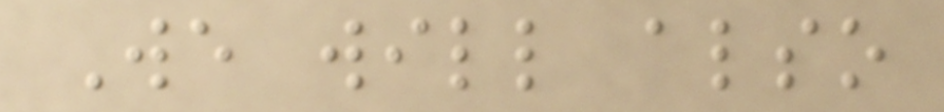We will also
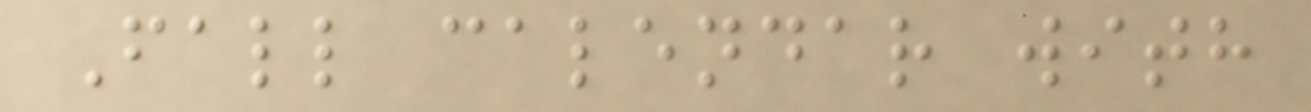Fall calendar with
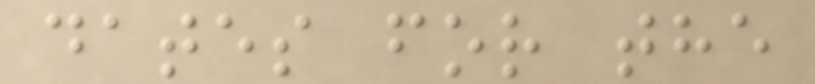dates for the
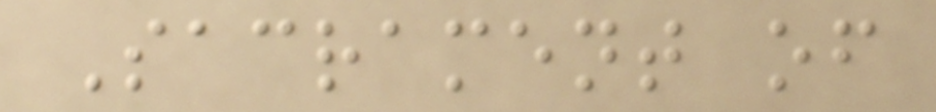Sacrament of
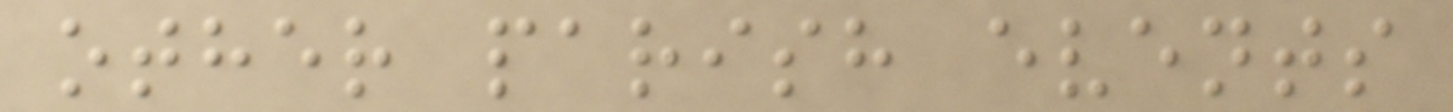other parish events
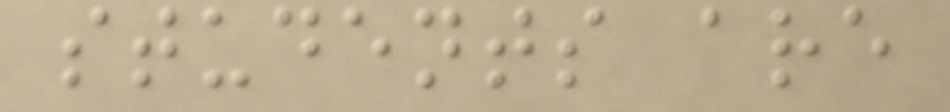students are
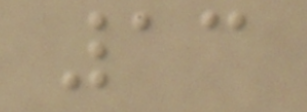13
